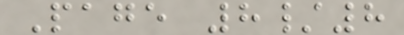Page 8/8
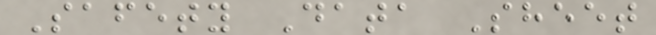Safety Data Sheet
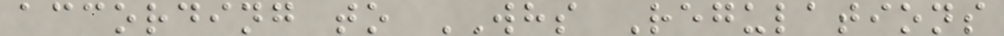according to WHS Regulations
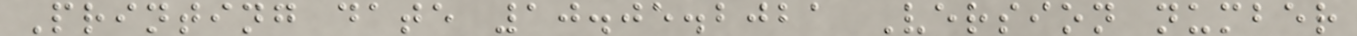Printing date 10.05.2021 Version number
